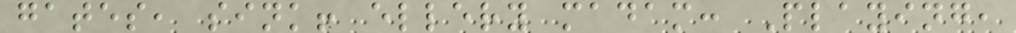gates, sink! ellery madam: Playing,
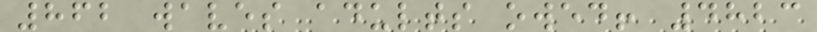862 waves adults owed! 4823
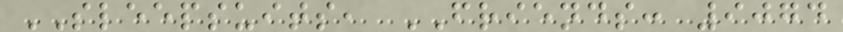SLEEPSUITS, FRIENDS: 9074
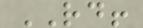RD!
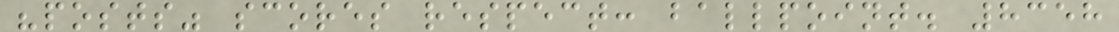"posts" scores respect: ballpoint. 8358
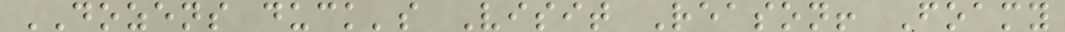DOZENS duck's Visit Reason! Foamy
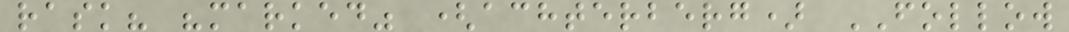rask? "marked" (achterberg) FOLLOW
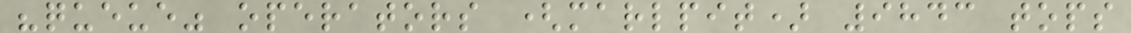"queue" operators (marlpit) 9843 tops
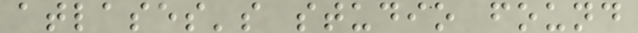atlases's studio found
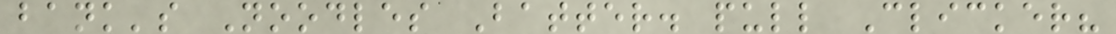bank's Noodles Batter. pull Clicker?
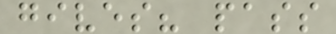gives? pass
